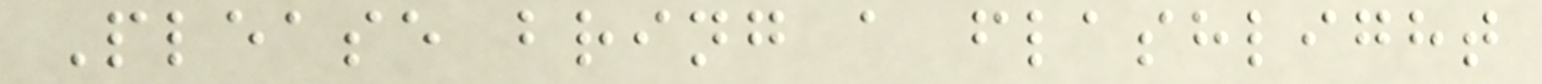Please bring a flashlight
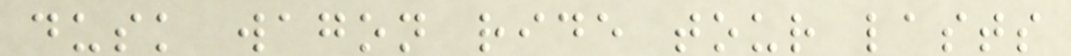dusk wagon ride tour lasts
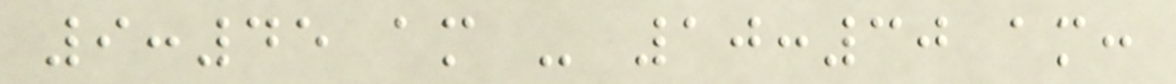9:45 am - 10:30 am:
